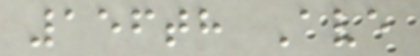156th Ave
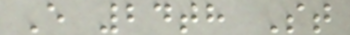E 24th St
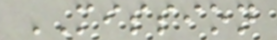MISSION
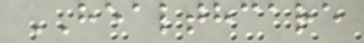HEALTHCARE
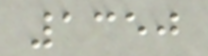1350
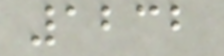1232
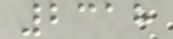2318
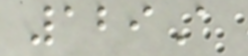129A
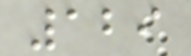129
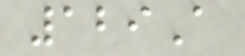129A
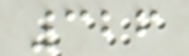326
